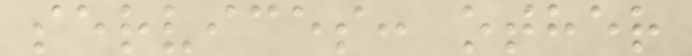services: other
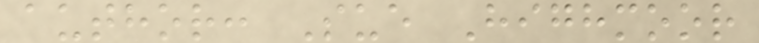author: Sue Highmoor
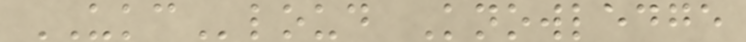UKCloud Knowledge
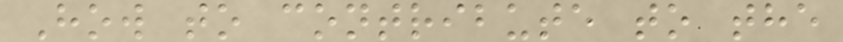How to contribute to the
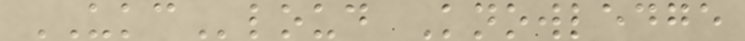UKCloud Knowledge
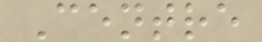Centre
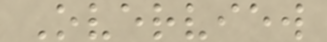Overview
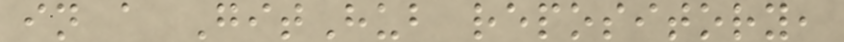in a GitHub repository,
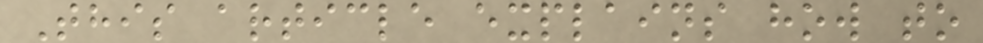This article explains how to
